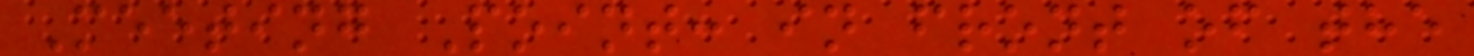Meeting Point: in front of the
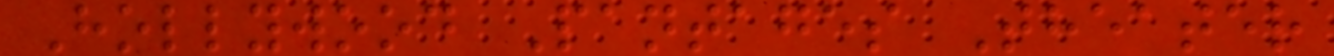Hollywood Pantages Theater
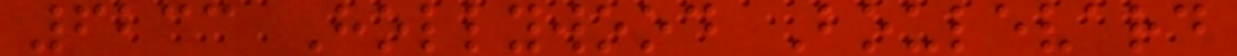6233 Hollywood Boulevard
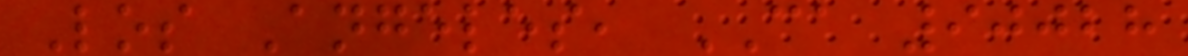Los Angeles, CA 90028
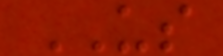US
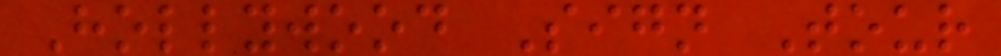Hollywood Sign Tour
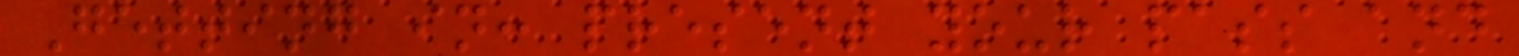Getting in: present your pass and
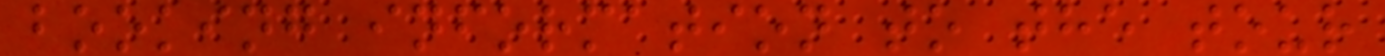booking information to the tour
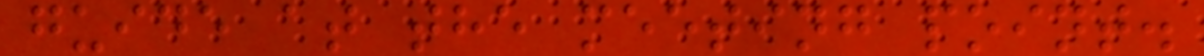guide at the meeting point.
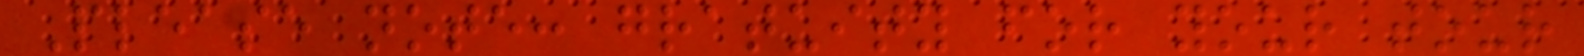Please note: gratuity for your tour
